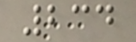234
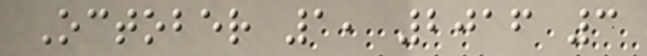October 1, 2016 3
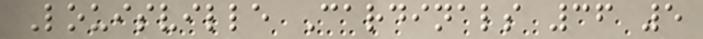Louisville Cardinals 36 5
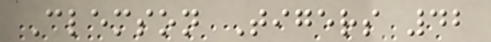Clemson Tigers 42
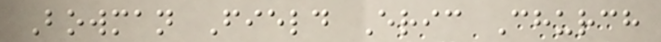Bowman Field Eric Church
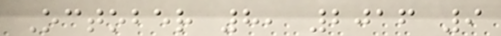October 8, 2016 9
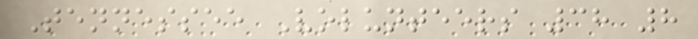Tennessee Volunteers 38 8
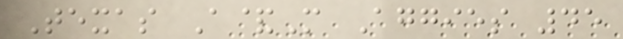Texas A&M Aggies 45
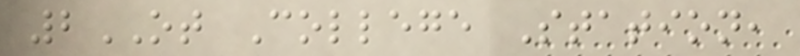2OT College Station,
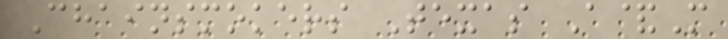Chainsmokers Texas A&M
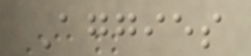Aggies
